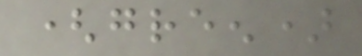(green)
